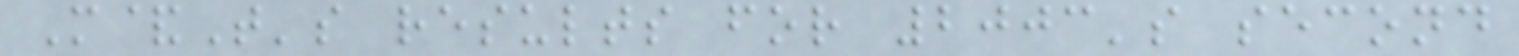M&T's results for 2003's second
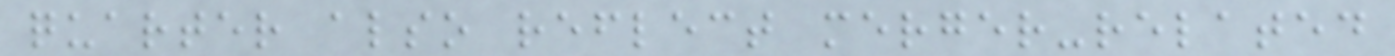quarter also reflect merger-related
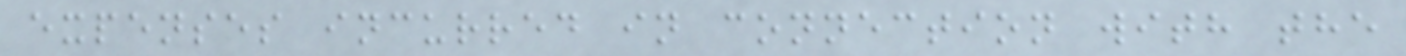expenses incurred in connection with the
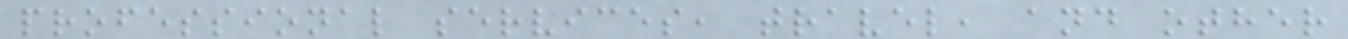professional services, travel, and other
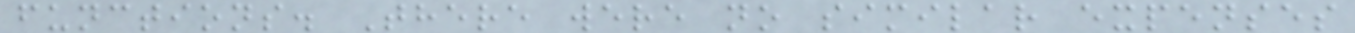functions. There were no similar expenses
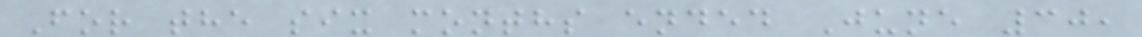For the six months ended June 30,
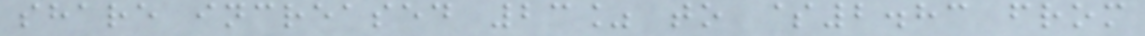share increased 23% to $2.83 from
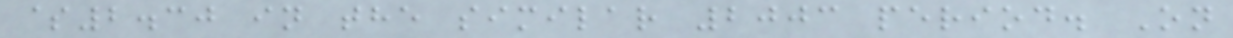$2.30 in the similar 2003 period. On
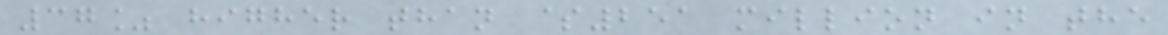37% higher than $251 million in the
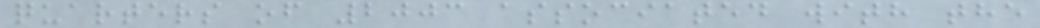quarters of 2003 associated with the
